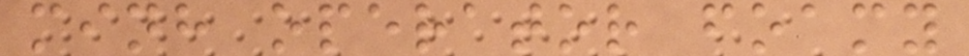minh operator foamy
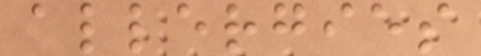allergies
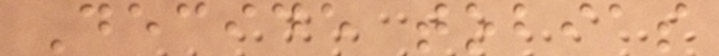Decide tobias
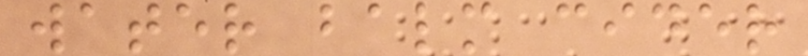water balm cider
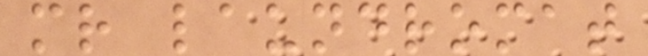mr laundromat
